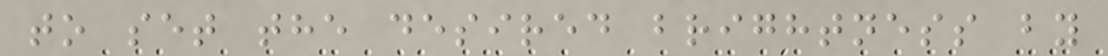to set the desired brightness by
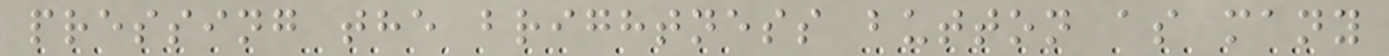pressing the brightness button as many
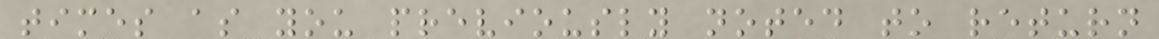times as you previously noted to return
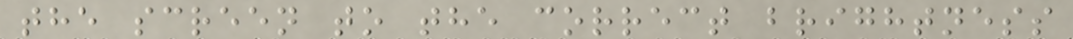the screen to the correct brightness
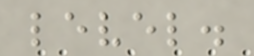level.
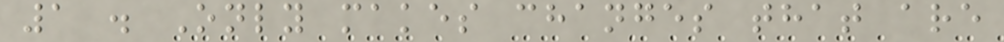1 . Only makes changes that are
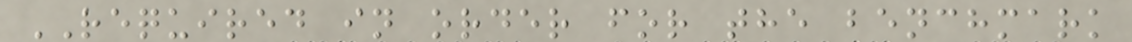REQUIRED in order for the benchmark
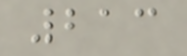213
